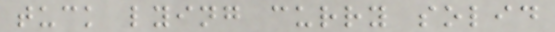tuck lying curry solid
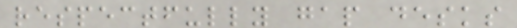respectfully gap desks
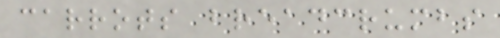carrots breadcrumbs
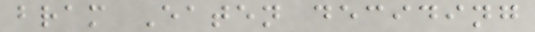bram Eaten deciding
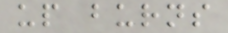up burns
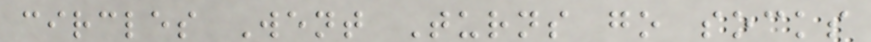circles Went Turns go socks
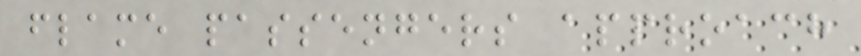flame passengers approach
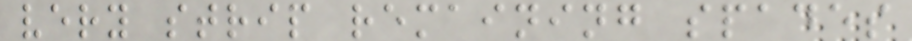very strip remaining spades
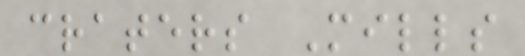craters Mills
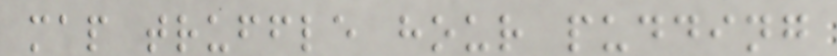map truffle hour pudding
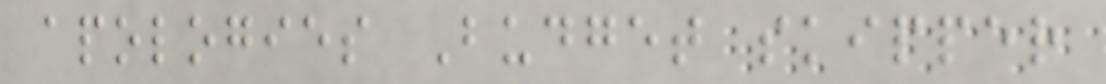apologies Budget skipper
